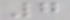7
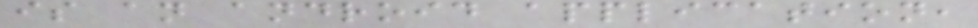is an android application,
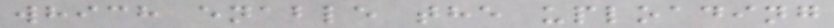which enable the uploading
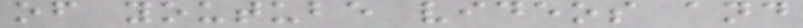of youtube videos and
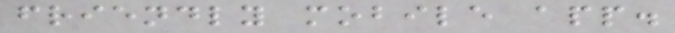friendly mobile app.
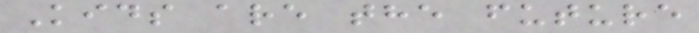Kids are the future
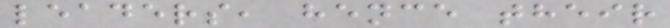leaders, hence their
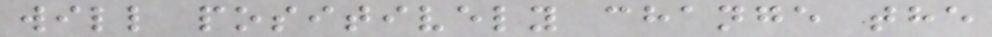will positively change the
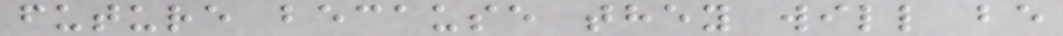future because they will be
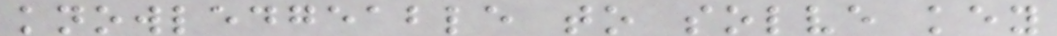knowledgeable to solve key
